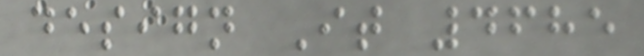design It 4685
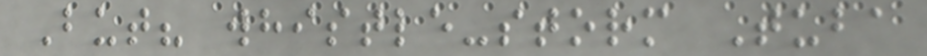But? whistle-storm Tuba
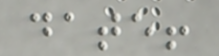date!
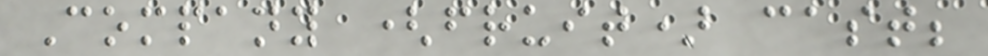Company (fruit) cast;
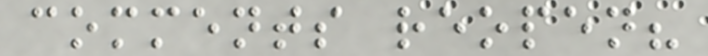comments reopen?
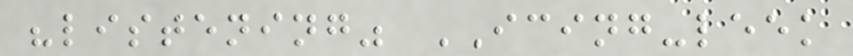"listening" ICING-leek
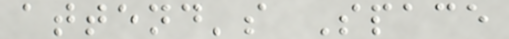attend's Space
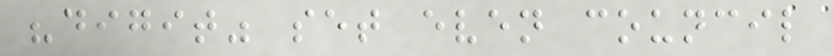"digit" set even council
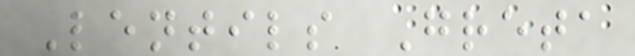Lentils Greta
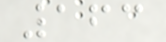163
